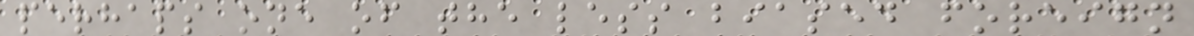perhaps one of the less biased foreign
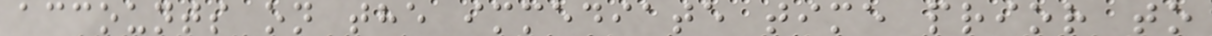accounts on the immediate time prior to
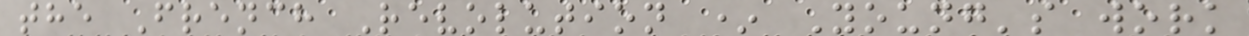the French Revolution * Young's work
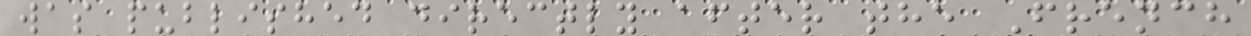was published directly after the French
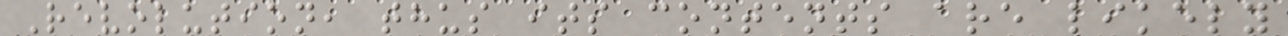Revolution, thus its contents are likely
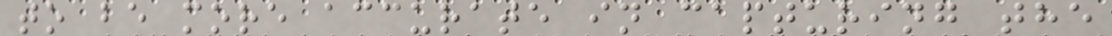to be more accurate in capturing the
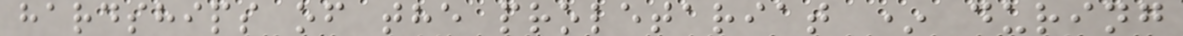hardships of the proletariat * during
